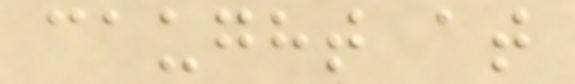caught at
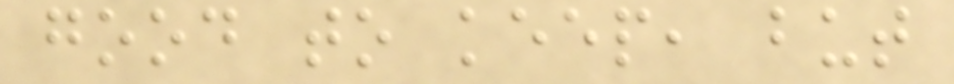good to keep, but
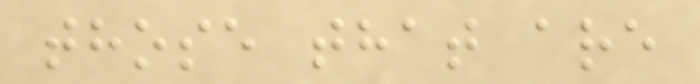those that are
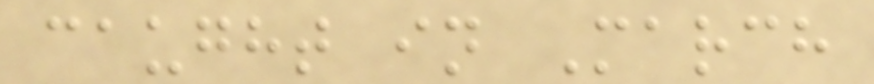caught in March
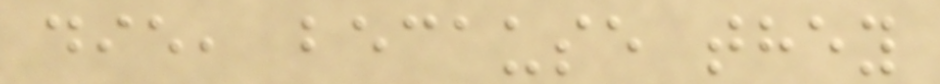die, because they
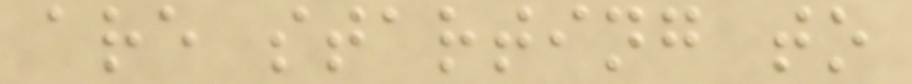are starting to
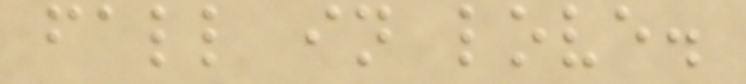fall in love.
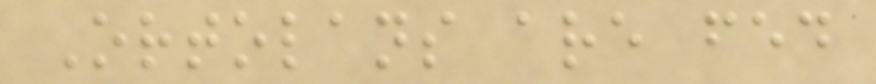Ortolans are fed
